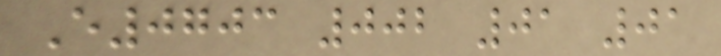E0703 002 01 01
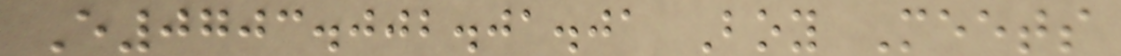E0703.002.01.01 Boy Meets
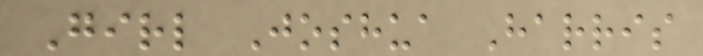Girl Joshua Harris
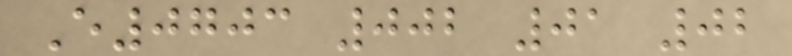E0703 002 01 02
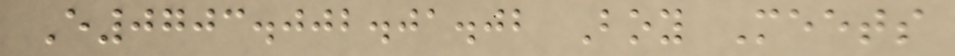E0703.002.01.02 Boy Meets
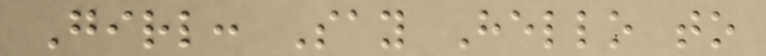Girl: Say Hello to
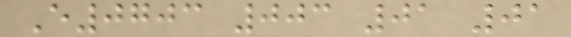E0703 003 01 01
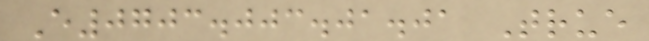E0703.003.01.01 True
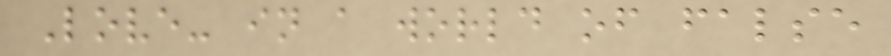Love- in a world of false
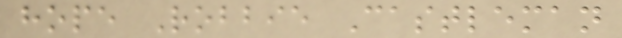hope Robbie Castleman
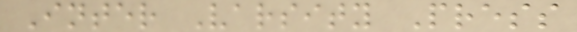Inter Varsity Press
